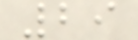29
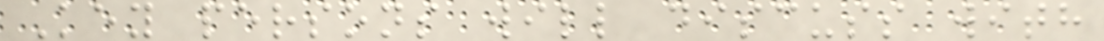Key persons will discuss with
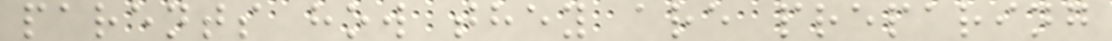parents how they are preparing
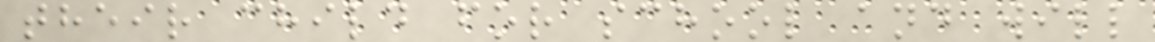their child for school and will
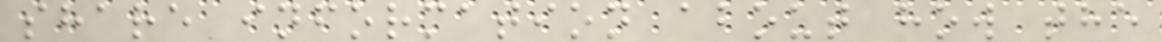share information about how the
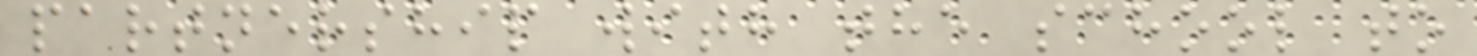partnership with the school to
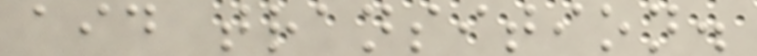aid transition.
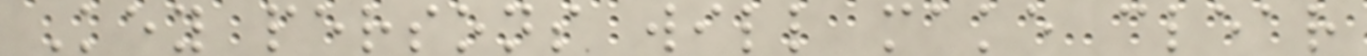Key persons will make clear
